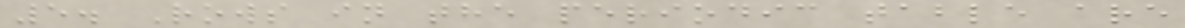5. Rows in the periodic table are
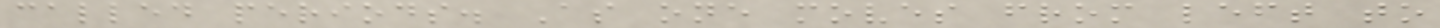called periods. As one moves from left to
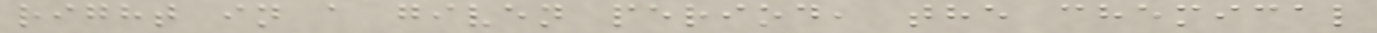right in a given period, the chemical
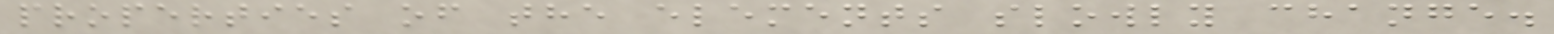properties of the elements slowly change.
